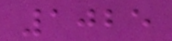1025
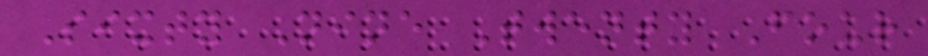Sixty Nine Twenty Four
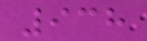938
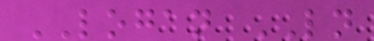LOGAN LN
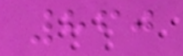860
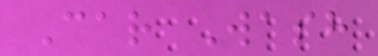Car Wash
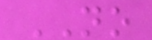NO
